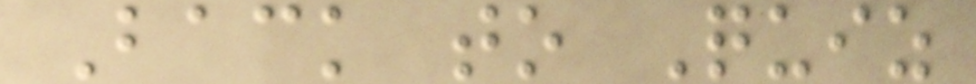Back to Quiz
